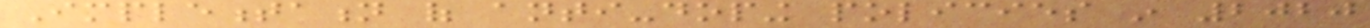Implementation of anti-doping policies in 2020
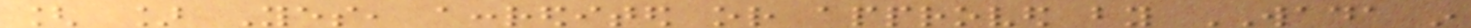[ ] Yes, accredited or approved by WADA in
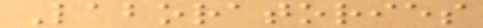Laboratories
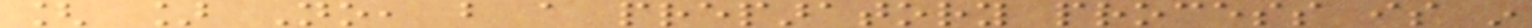[ ] No, but a preparatory process is in
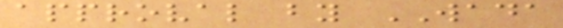approval by WADA
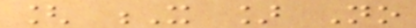[ X ] No
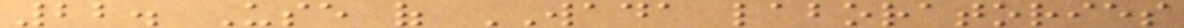22. Use of WADA laboratories
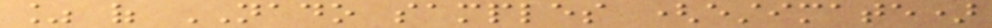% of NADO samples (estimate)
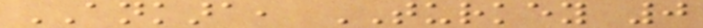ANKARA, TURKEY 0
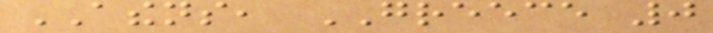ATHENS, GREECE 0
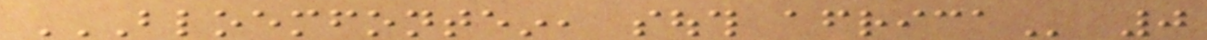BLOEMFONTEIN, SOUTH AFRICA 0
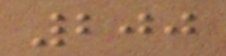200
